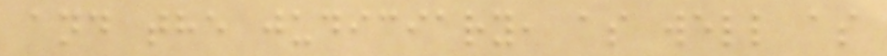and the judiciary, as well as
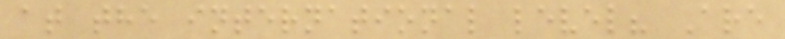at the international level? Are
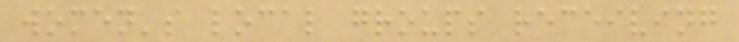women's local groups receiving
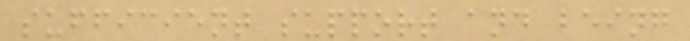sufficient support and being
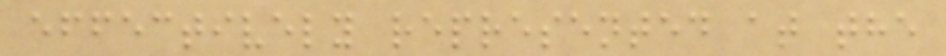effectively represented at the
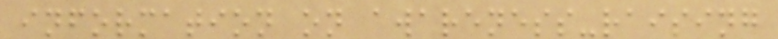information on awareness-raising
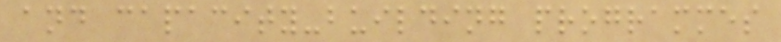and capacity-building programmes
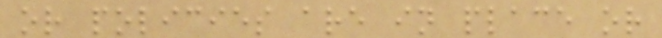or policies are in place or
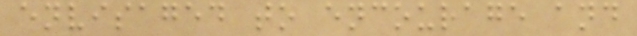envisaged to encourage and
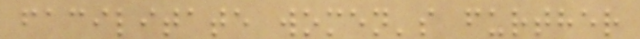facilitate women's further
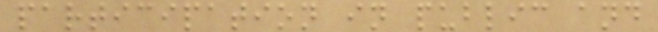participation in public and
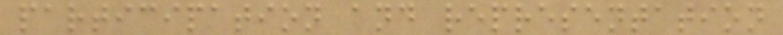participation and representation
